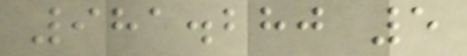981.280 5
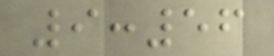9:56
